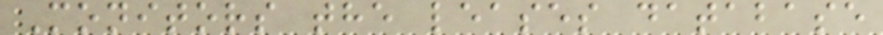Monitors the leases database
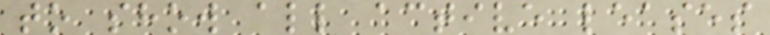to show all active leases
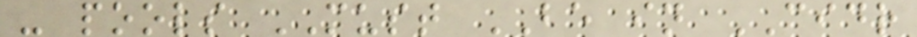- pools MUST BE in CIDR
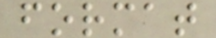format
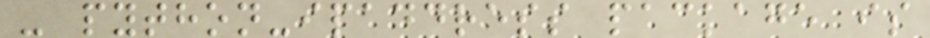- python-ipaddress package is
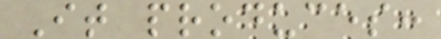It produces:
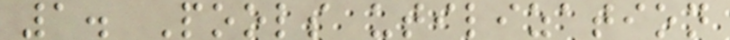1. Pools utilization
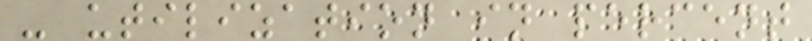- utilization in percent
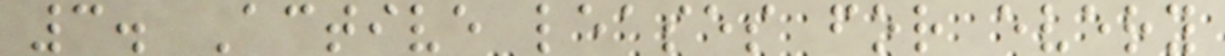3. Active leases for every
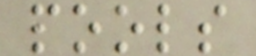pools
